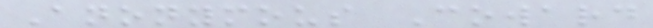Anonymous Coward
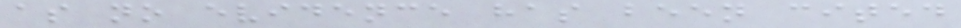as no evidence has been cited
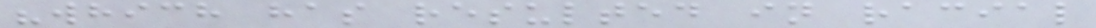"which has resulted in racial
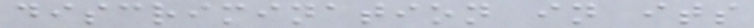discrimination in its
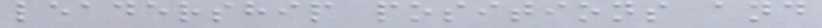leadership positions and
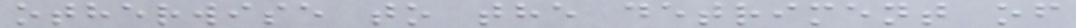otherwise to the detriment of
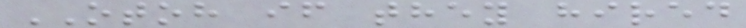OTOH if they hired
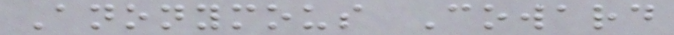Anonymous Coward
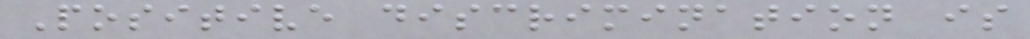Positive discrimination is
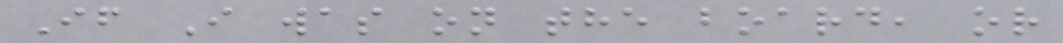If I was on the board, or
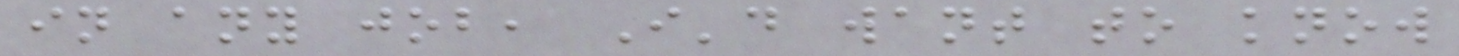in any job, I'd want to know
